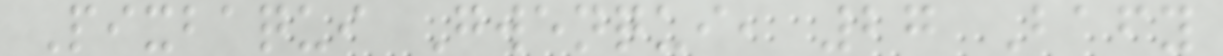Pixbaqui Gwenqui, 27 Bafy
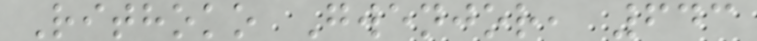Rithoko Gwenjor, 643
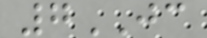7JC
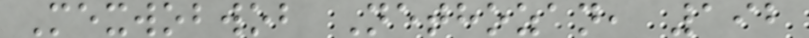Mexwobwob Nethozan, 192
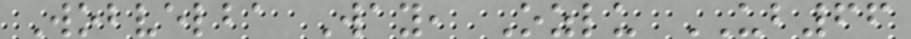Wobvelba Way, Ozlu UB66
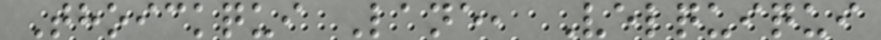Thoickqui Lane, Velquiqui
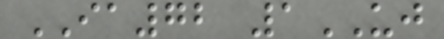IA72 1UJ
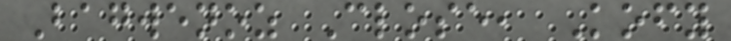Bagwenoz Close, Kofy
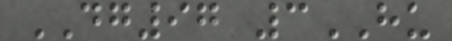DG97 3HU
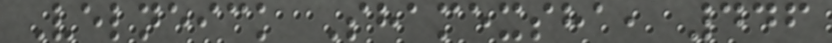Velneick Shamexsha, 446
